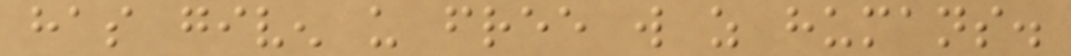has given us free will as humans.
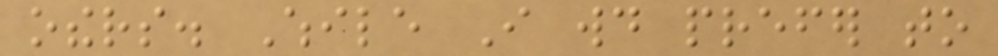others. While I would prefer to
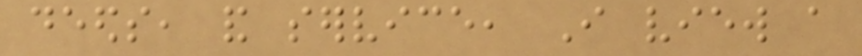deeds, and service, I view a
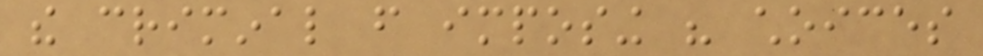the criminal from imposing his choices
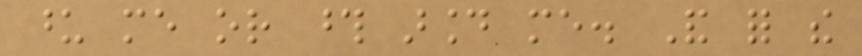upon me or those around me. And for the
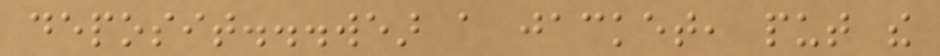deposit...wear a jacket, put the
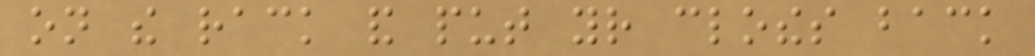on the rack and put your clothes back
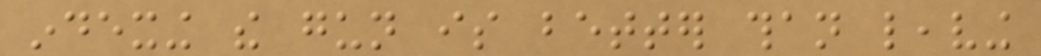indexing the gun is better than leaving
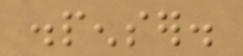dispenser.
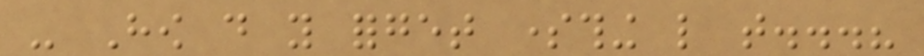- How do you forget something like that...?
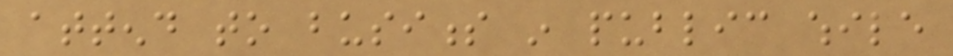attend to business in public while
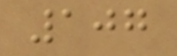107
